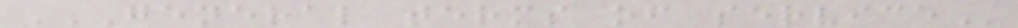GENERAL TERMS OF SERVICE
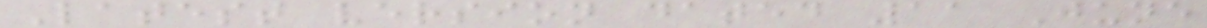Latest version dated 11 June
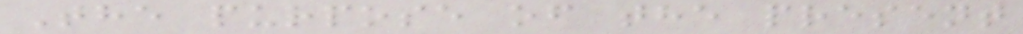The purpose of the present
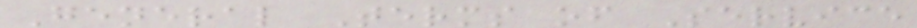General Terms of Service
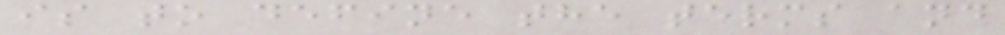is to define the terms and
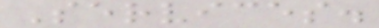Services.
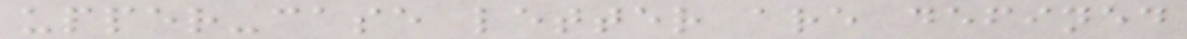upper-case letter are defined
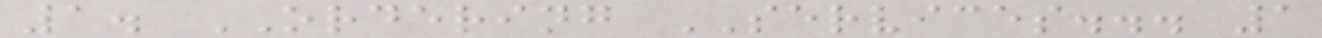1. ORDERING SERVICES... 1
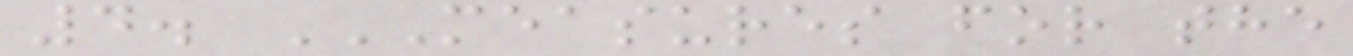4. MEASURES FOR THE
